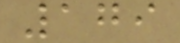179
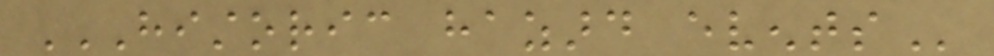HISTORIC HAZARD EVENTS
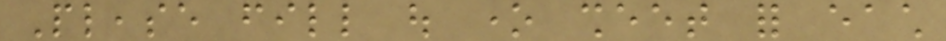Please fill out one sheet for each
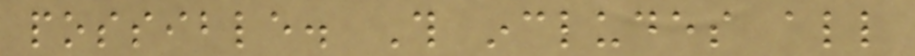possible. This includes all
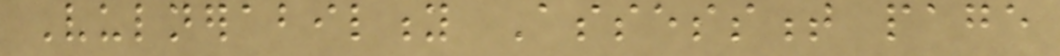Vulnerability Assessment page
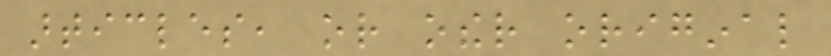articles, or other original
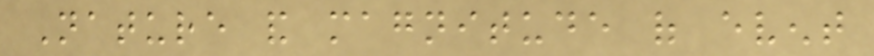Nature and magnitude of event
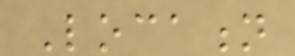Location
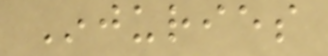Injuries
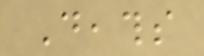Deaths
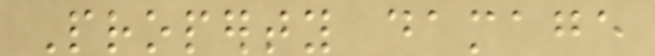Property damage
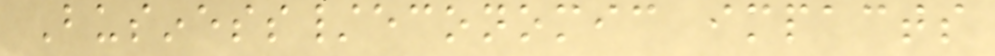Business/economic impacts
